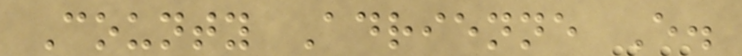County Adrienne E.
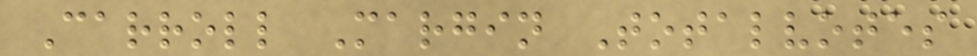Carroll Margin Totalvotes
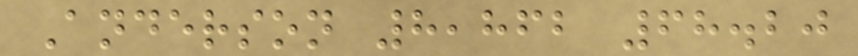Anderson 8,862 68.20
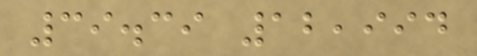39.39 12,994
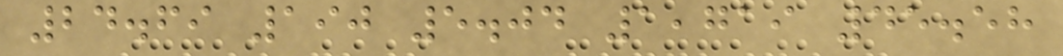24.69 190 5.04 1,719 45.58
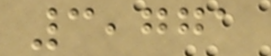3,771
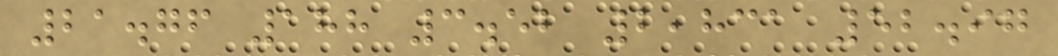21.76 188 3.52 2,831 52.97
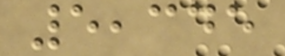5,345
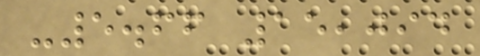-5.66 15,094
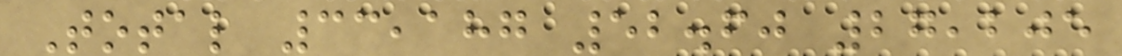Total 33,187 52.60 27,205
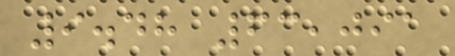9.48 63,091
